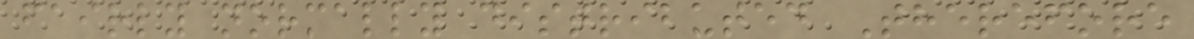fairly normally distributed Therefore
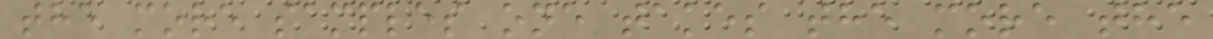the more samples one takes the more the
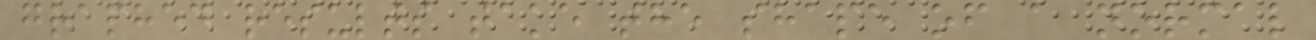graphed results take the shape of a normal
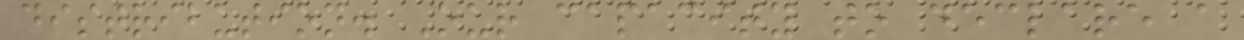distribution. Our capacity to declare a
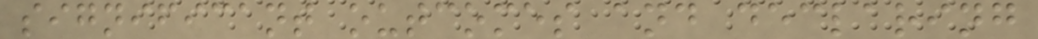significant outcomes and declaring
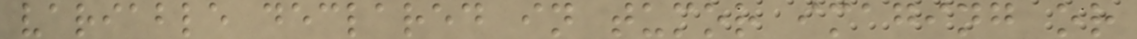variable declared in tumor imaging or
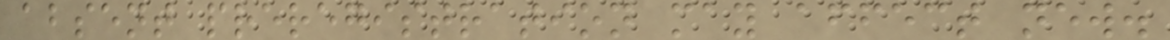absent preregistration may affect new.
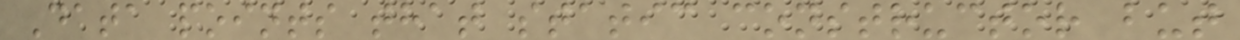Data points that static constructor but
